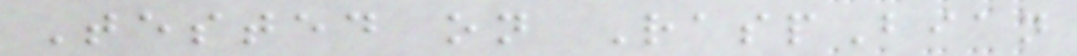Tested on RaspBian
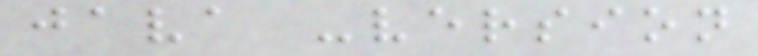java -version
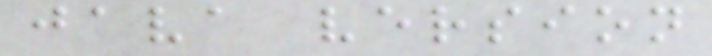java version
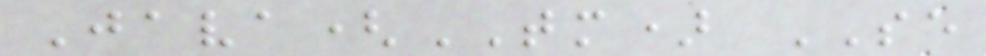Java(TM) SE
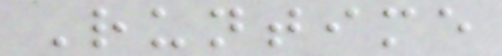Runtime
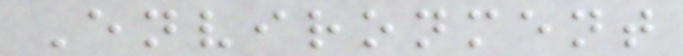Environment
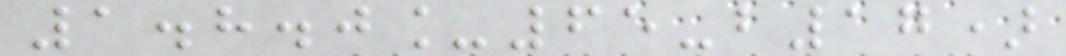1.8.0_65-b17)
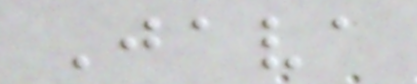Java
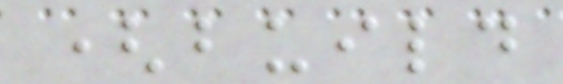(build
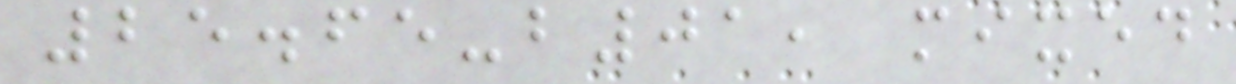25.65-b01, mixed
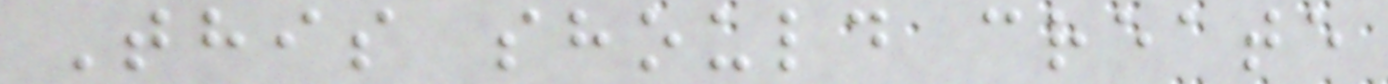This should create
